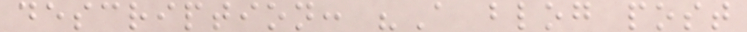description: "A blog post
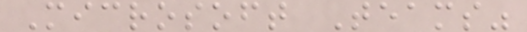Microsoft Teams"
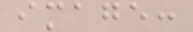image:
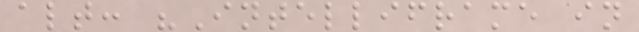alt: "Intelliframe in
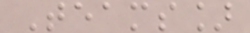Teams]
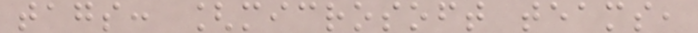tags: [microsoft teams,
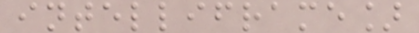intelliframe]
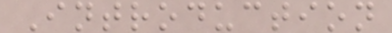Introduction
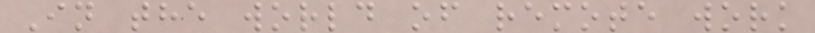In the world of remote work
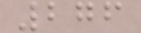276
